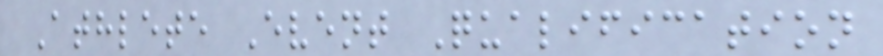Athlete Event Qualification
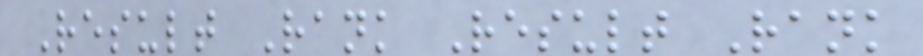Result Rank Result Rank
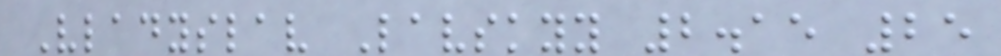Vladyslav Lavskyy 2.15 25
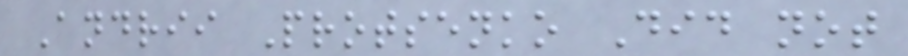Andrii Protsenko Did not
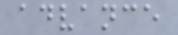advance
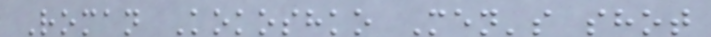Roman Kokoshko Men's shot
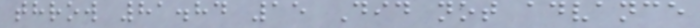throw 81.84 15 Did not advance
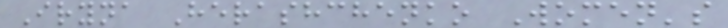Iryna Herashchenko Women's
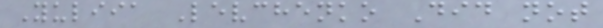Yuliia Levchenko Did not
